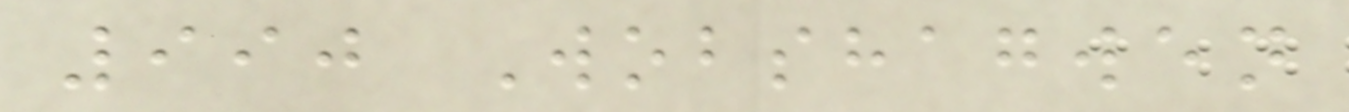990 Wobshagwen
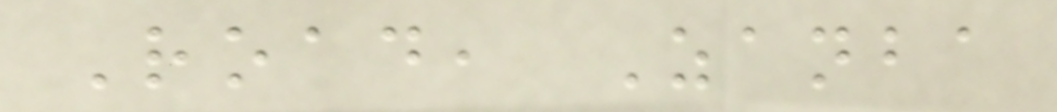Road, Zanba
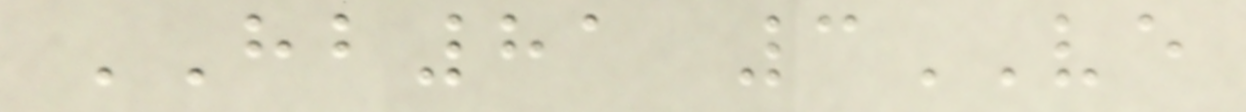HB81 3VE
